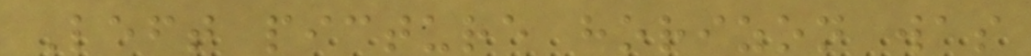Left picture horizon was
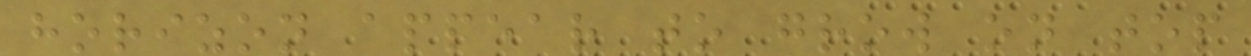horizon appear to grow on top
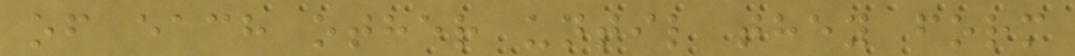of each other until they form
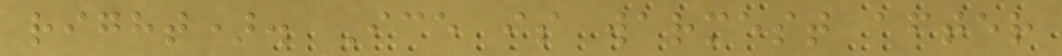right). Ice is warmest after
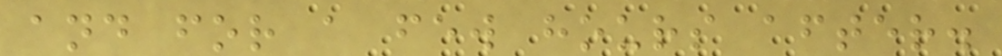and for a few hours after.
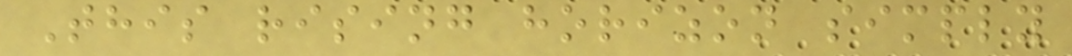This rising horizon simply
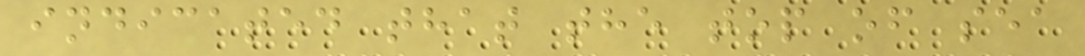indicated that the top of sea
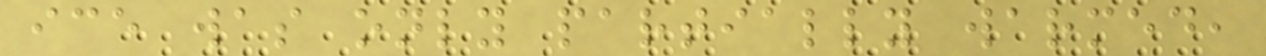ice was only partially warmed,
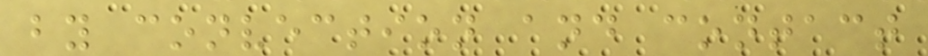by convection and contact
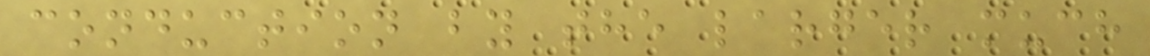conduction by the larger much
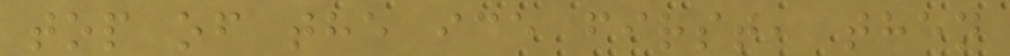top of the ice first, then
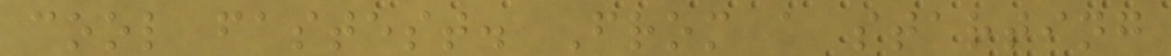cool fastest. From a starting
